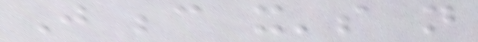Just because it's not
